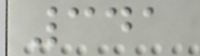341
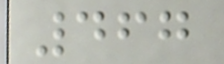467
